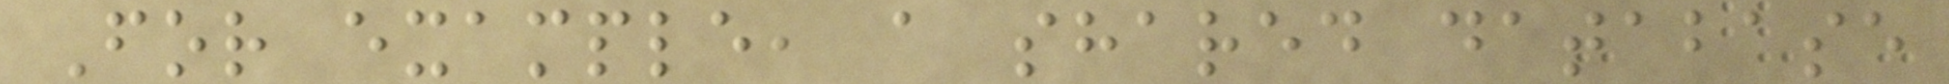For example, a shared database
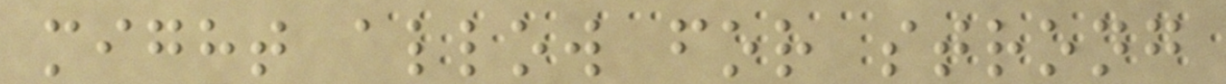might allow for strong
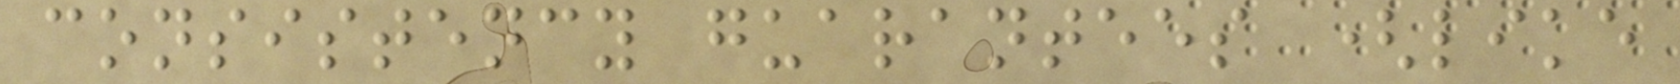consistency guarantees (like
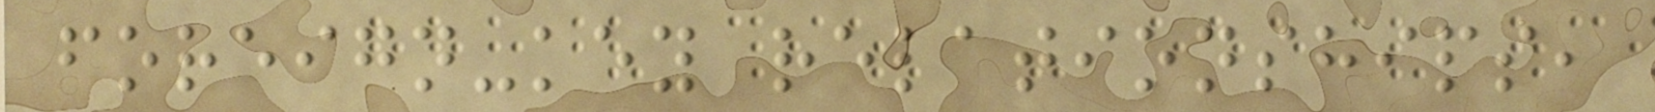foreign-key relationships,
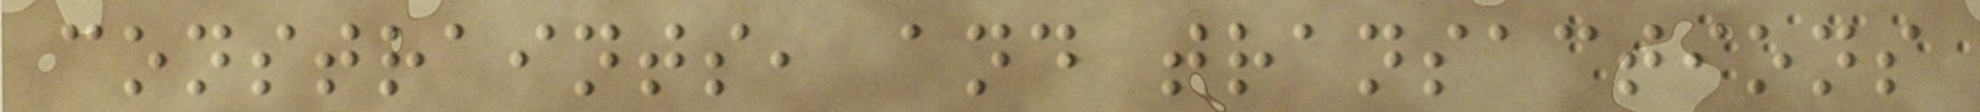constraints, and transactions
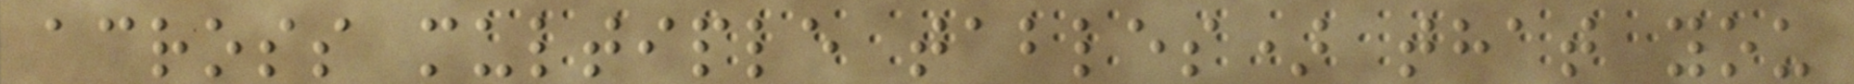across multiple tables) that you
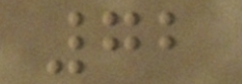72
